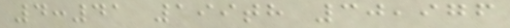4:41 199th 30,976
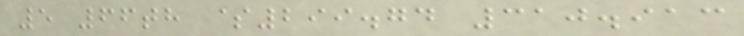5 66th $299.74 310.913
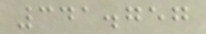341.757
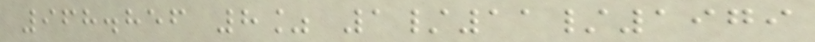968.856 8% 1/11/1979
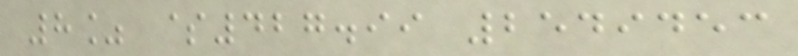8% $427.99 2549453
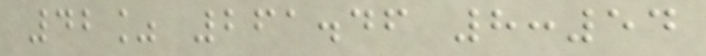42% 261.46 8:54
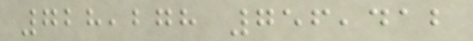728,278 756,412
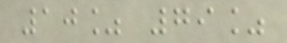10% 79%
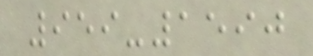959-1590
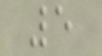5
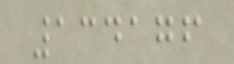134176
